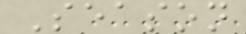Season
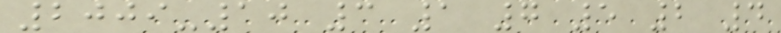2009-10 3 1 7 5 2 4
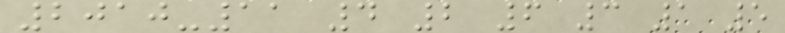2010-11 4 2 6 3 1 5
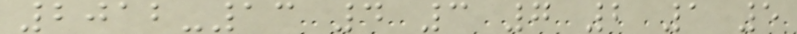2012-13 4 3 7 2 1 5
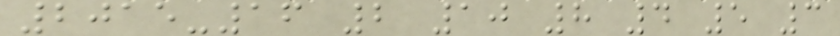2015-16 2 10 8 4 5 3
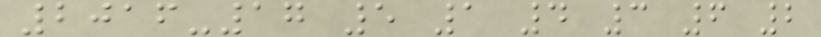2016-17 5 1 4 3 6 2
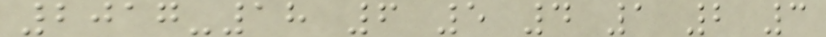2017-18 6 5 4 1 2 3
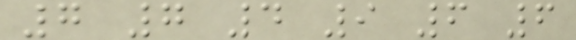7 7 4 9 6 6
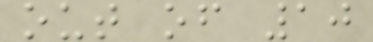out of 10
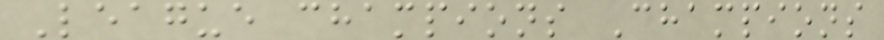League champions Champions
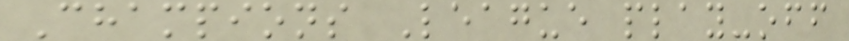Champions League play-off
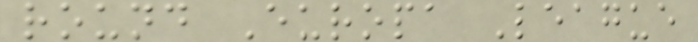round Europa League
